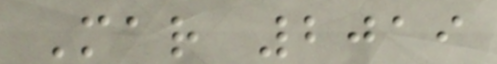Mar 2019
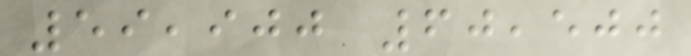59,900 60,500
